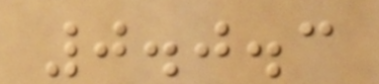0.0.3
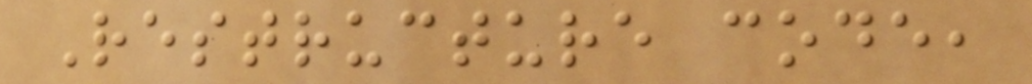Restructure code,
